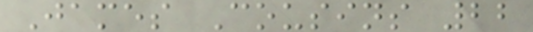James Cousins 22
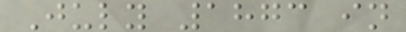July 1873 in
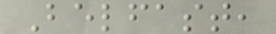Belfast,
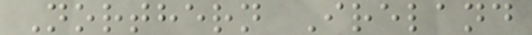Northern Ireland
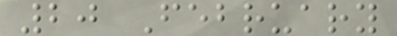20 February
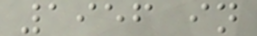1956 in
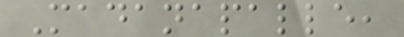Madanapalle,
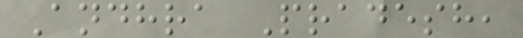Andhra Pradesh,
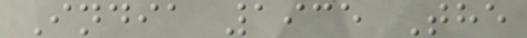India 1935 The
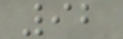92
